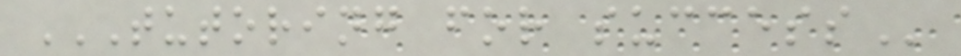TUTORING FOR SUCCESS
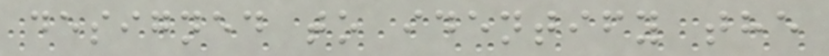designed to identify the
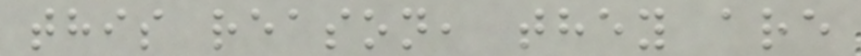this reason, they are
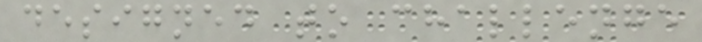designed to challenge
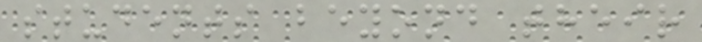students beyond their
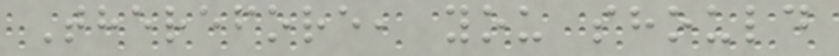Therefore, you should
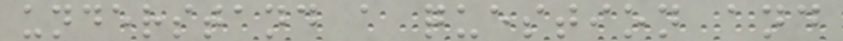understand a question and
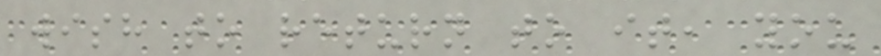wish to return to it, you
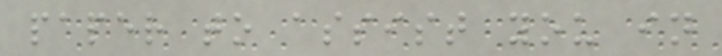paper to assist you in
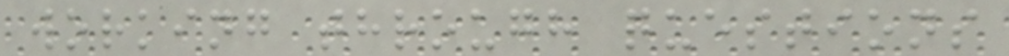working through questions
